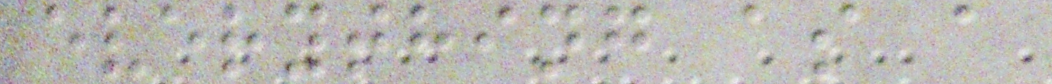everything as a
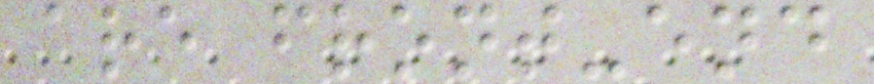are front-end
